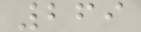269
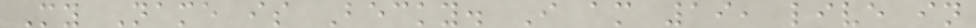My Name is Becky. I am 19, live in
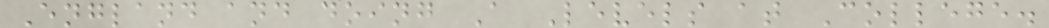England and doing A Levels at College.
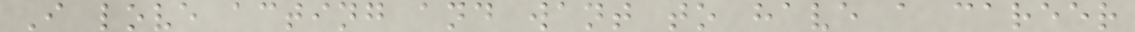I love acting and want to have a career
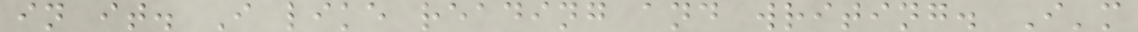in it. I like reading and writing. I'm
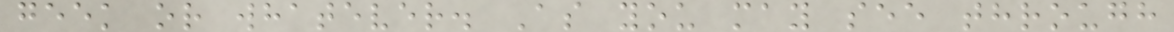geek or whatever. As you may see through
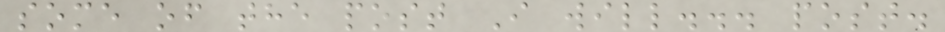some of the post I will... post.
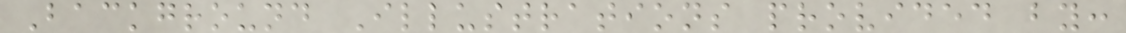Background Illustrations provided by:
